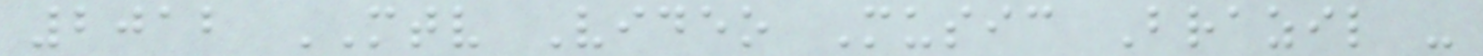2012 MTV Video Music Brazil -
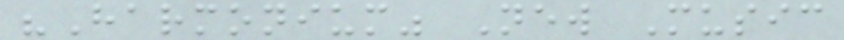"Harmonium" New Music
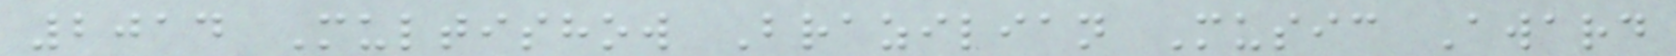2014 Multishow Brazilian Music Award
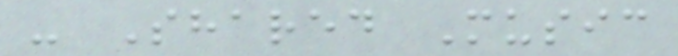- Shared Music
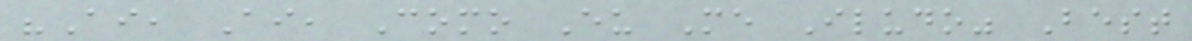"Ai, Ai, Como Eu Me Iludo" Best
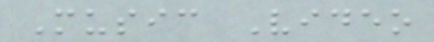Music Video
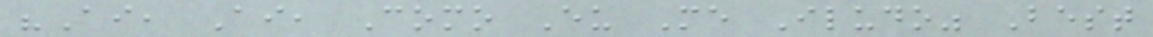"Ai, Ai, Como Eu Me Iludo" Best
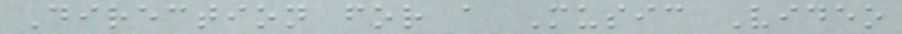Direction for a Music Video
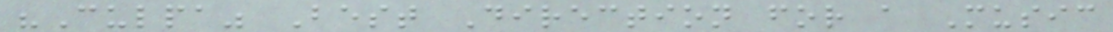"Culpa" Best Direction for a Music
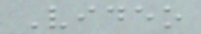Video
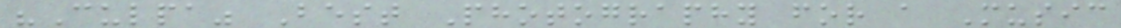"Culpa" Best Photography for a Music
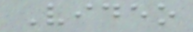Video
